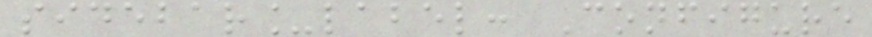sidebar_label: Configure
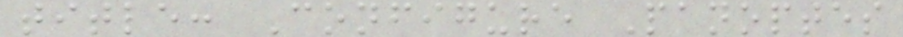title: Configure Panoptes
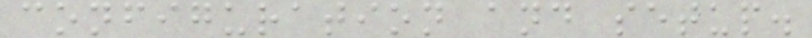configuration and setup.
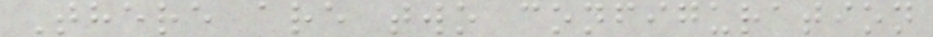There are two configuration
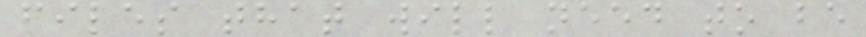files that will need to be
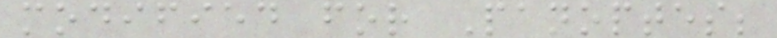modified for Panoptes;
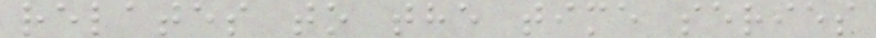relates to the time series
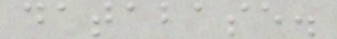database.
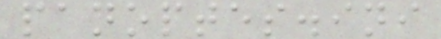panoptes.ini
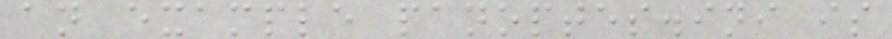an example panoptes.ini is
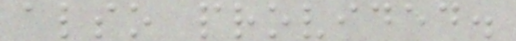also provided.
